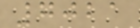7021
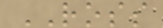ROSS
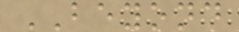BEYOND
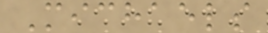Michaels
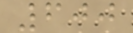600
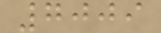7009
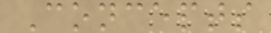Concepts
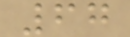67
